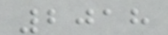2018
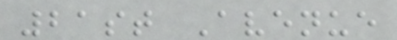21st Avenue
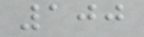100
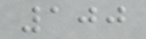100
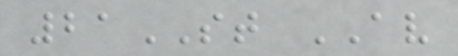21ST AV
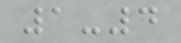1-4
